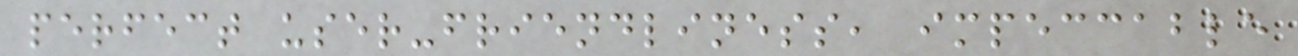perfect user-friendliness, impeccable
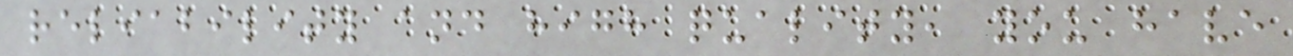reliability and high quality, you have
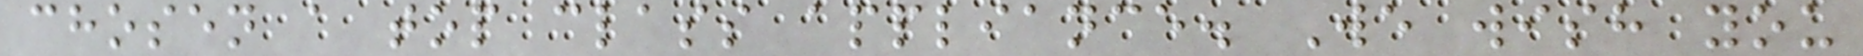chosen a top class appliance. We wish you
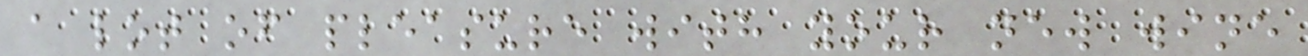a lot of pleasure with your new wine
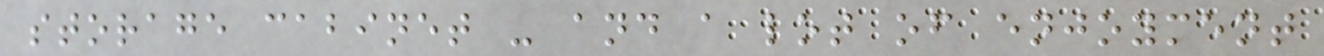storage cabinet - and a lot of enjoyment
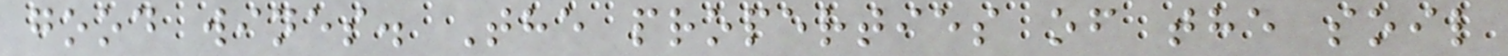good wines. The properties of the soil
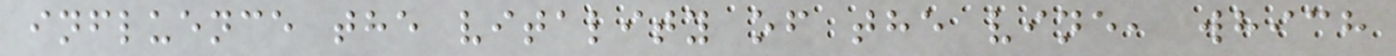influence the vitality of the vine, which
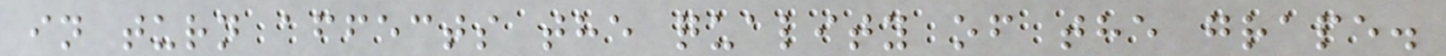in turn affects the quality of the grape.
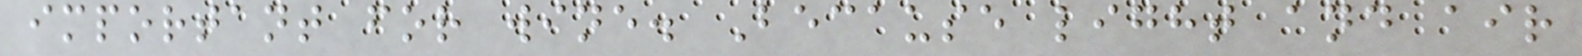important for wine. Because light and air
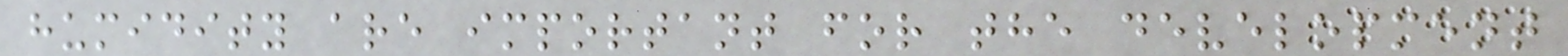humidity are important for the development
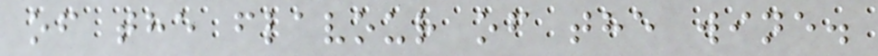of the flavour of the wine.
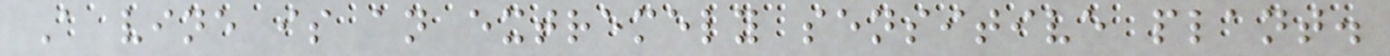A vine is an extremely sensitive plant.
